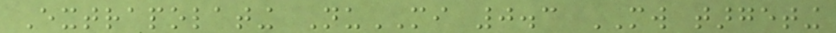Extrapolating NuMI 0.3 MW targeting
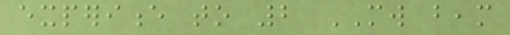experience to 2 MW beam
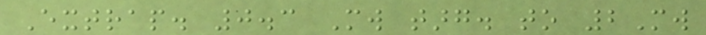Extrap. 0.3 Mw targ. to 2Mw
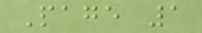Page 1
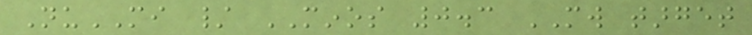NuMI / MINOS 0.3 MW target
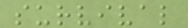survival
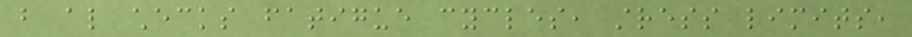but also checks fatigue cycles, stress limits,
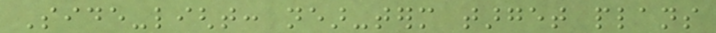Side-light: near-term target plans
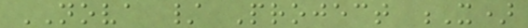NOVA / Project X)
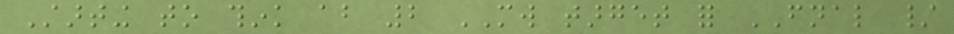Starting to think about 2 MW target for FNAL /
